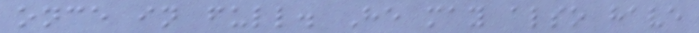once in full. He may also have
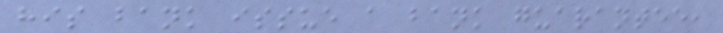his bank issue a bank guarantee,
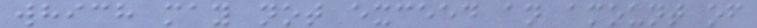which may not exceed an amount of
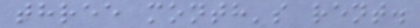three month's rent.
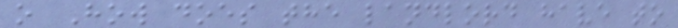o How does the landlord have to
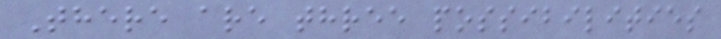There are three possibilities
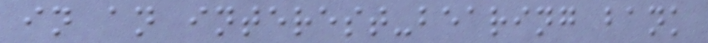in an interest-bearing bank
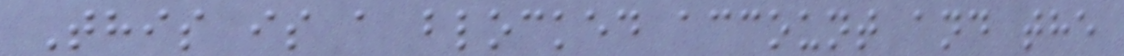This is a blocked account and the
